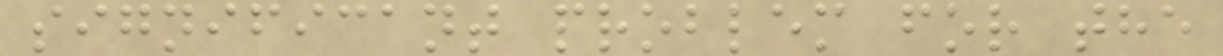significant problem for the
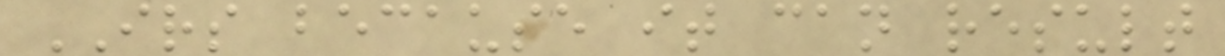IRS because it can result
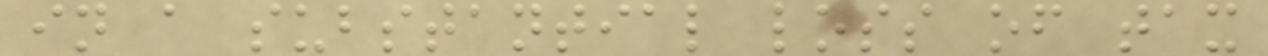in a substantial loss of tax
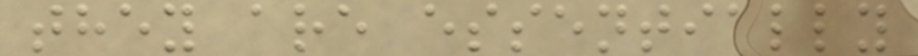they are essentially
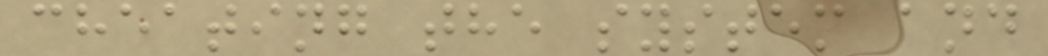cheating the system and
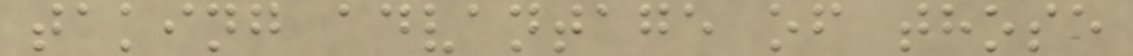taking advantage of those
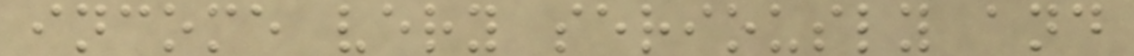income very seriously and
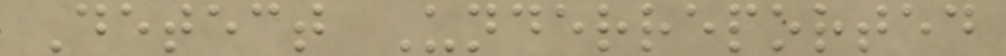Detect Underreported
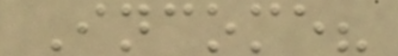Income?
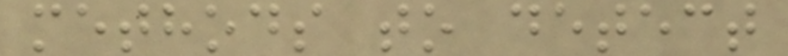methods to detect
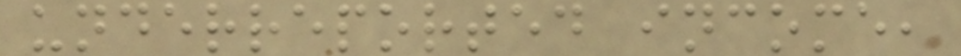underreported income,
